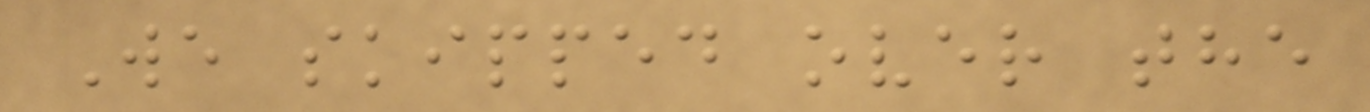We skipped over the
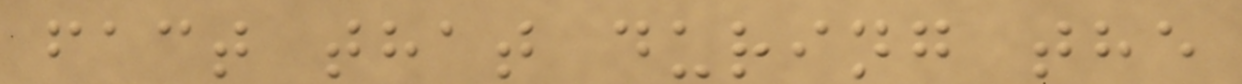fact that during the
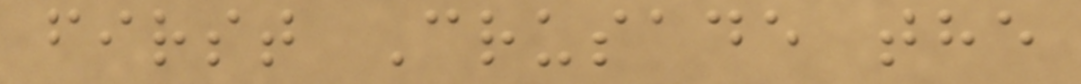first Crusade the
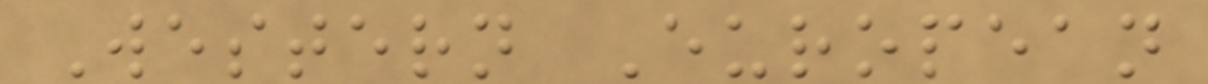Western European
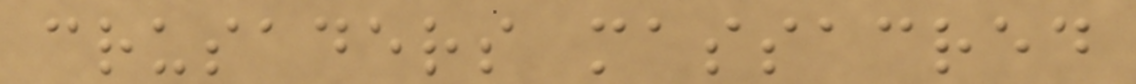crusaders massacred
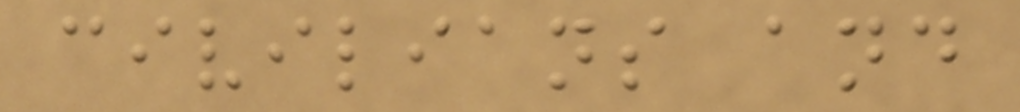civilians and
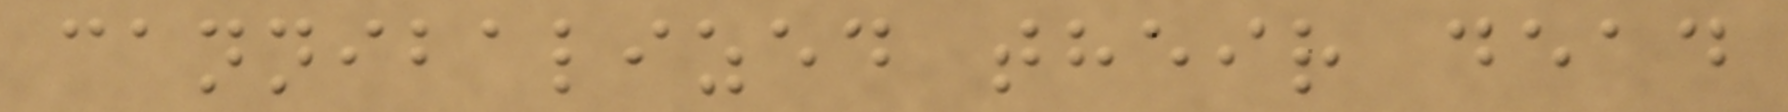cannibalized their dead
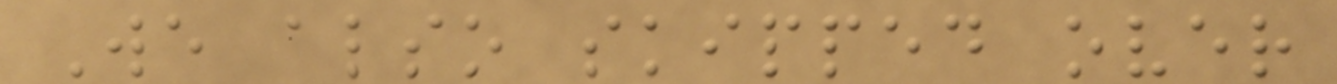We also skipped over
